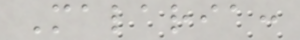Malaria:
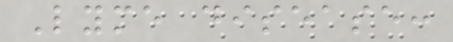Lyme disease:
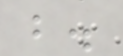b.
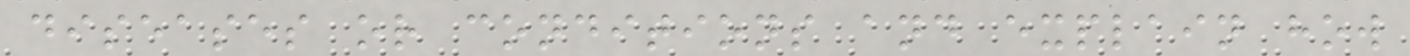diseases or conditions and explain how
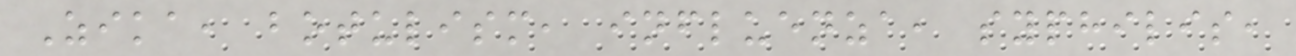Zika, botulism, influenza, syphilis,
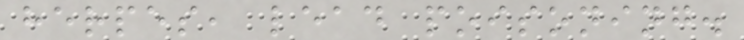herpes, lead poisoning.
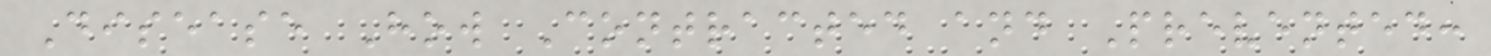Disease How Contracted and Prevented:
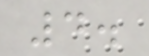4.
